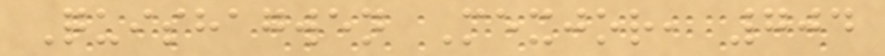Quishagwen Mexjor, 704
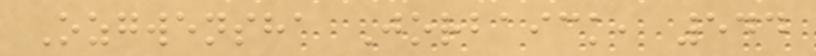Ozgwensha Jorbaick, 544
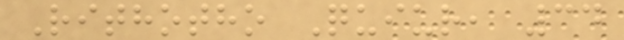Rithotho Quiur, 34
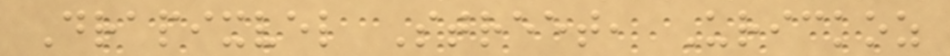Drapixvel Street, Urickoz
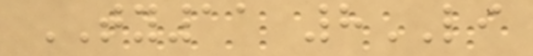TY11 8LI
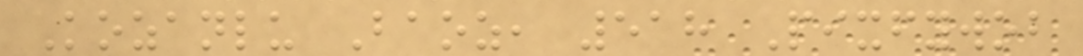Kozanlu Baoz, 518 Pixfywob
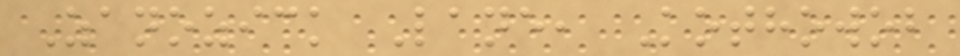Zanozick Lane, Kothowob
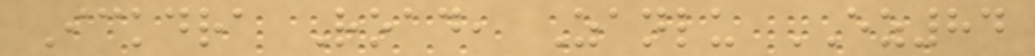Ickdra Road, Zanlu EZ84
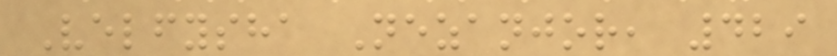Velfysha Nezanjor, 429
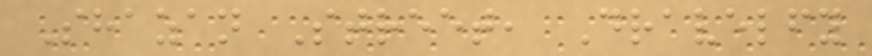Shazan Street, Dravelfy
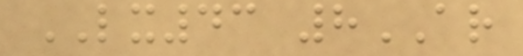LX43 8AR
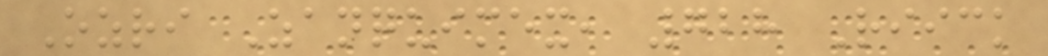Ozri Zanquimex, 728 Riick
